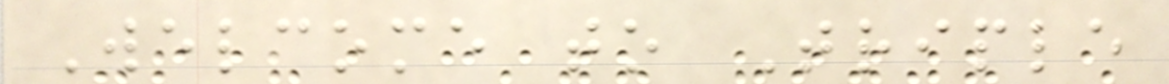Welcome to Triple
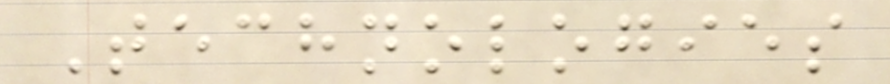Technologies
